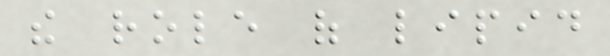the role of lipid
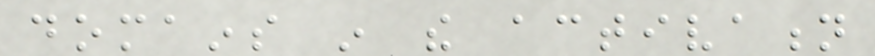domains in the activation
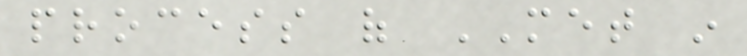process of MET in
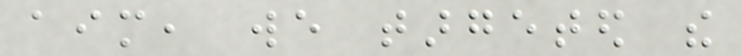aim, we targeted the
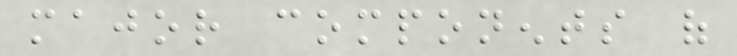major components of
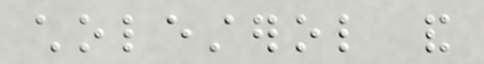cholesterol and
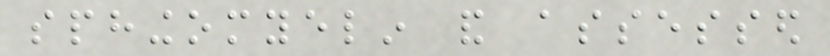sphingomyelin and assessed
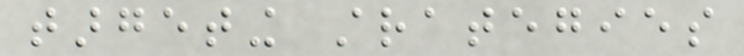targeting strategies
